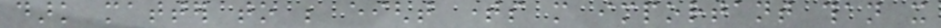dark matter to be eight times more important than it
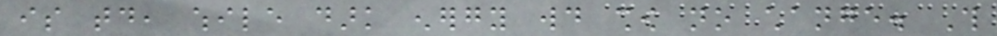is today, while dark energy would show no change. This
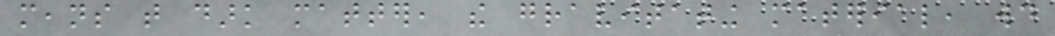means that dark matter, the gravitating material, would
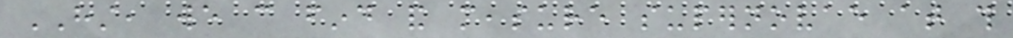HST, we can find and measure supernovae at this
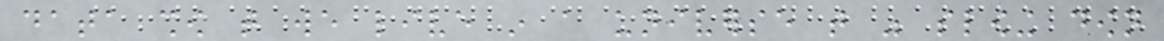data show that we live in a universe that was slowing down
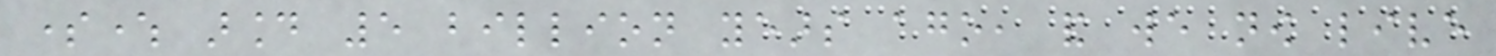somewhere around 5 billion years ago, and we now live
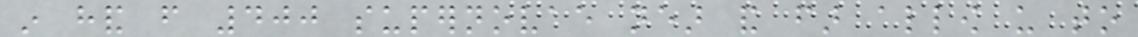in hand from 400 supernovae near and far allow us to
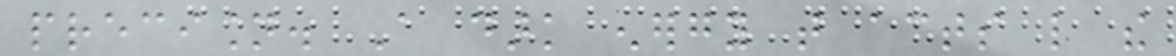precision. A dark energy that acts like the
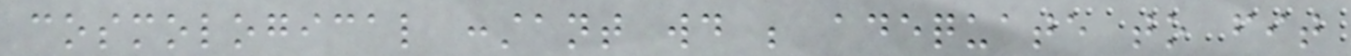cosmological constant would be adequate to fit
